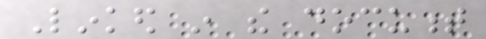Linked in the document
